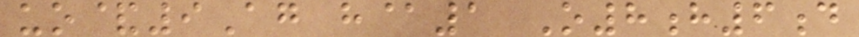uo&9Ag h@1 O8h6d
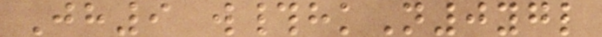Jh9 w#hkN0ygl
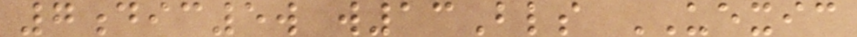7dic5w w13Bls UEXIC
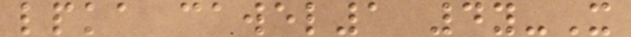lpka cawel1 4y-X
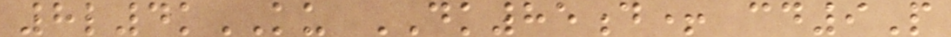8l4kKU DK85d+ cd9P
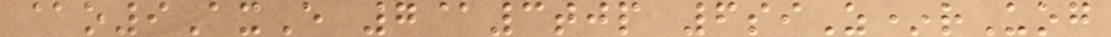@o9AxE 7@3tjp 6siZ*rUog
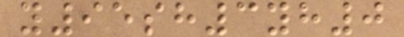y95sh3yh0
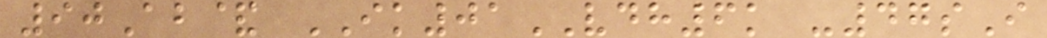90Ab& IK01VDH6k -47sI
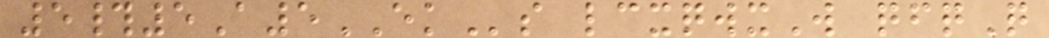5#5A5EKs lcxqwxW qfqQ
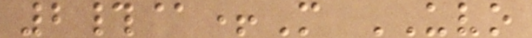2#@+M UVO
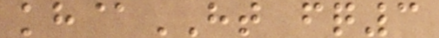kh@HT fq3
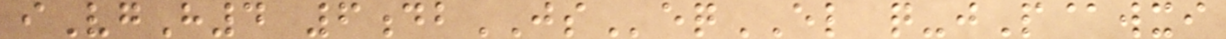iVgH4 6dbJSeqEL q-jP@wxi
